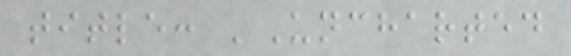title: 'Uncharted
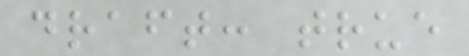draft: true
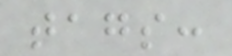tags:
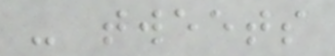- tweets
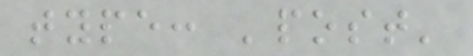type: 'post'
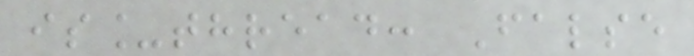is_thread: False
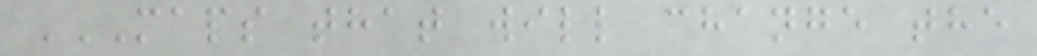MAPS THAT WILL CHANGE THE
